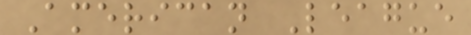American League
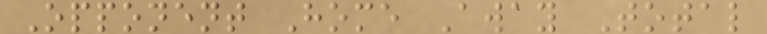Opponent Home Away Total
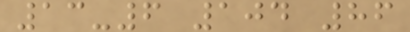13-6 104 86
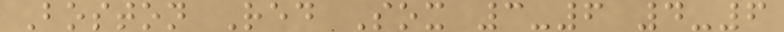Boston Red Sox 3-6 4-6
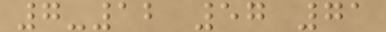7-12 57 71
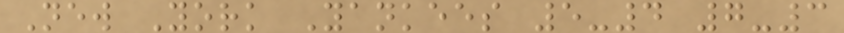New York Yankees 5-4 7-3
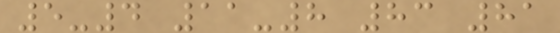5-4 11-8 83 81
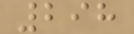298
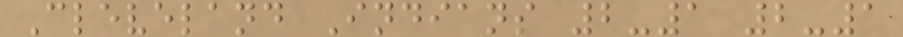Cleveland Indians 2-1 2-1
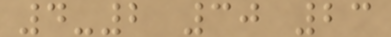4-2 30 23
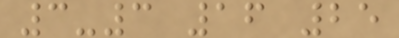3-3 16 25
